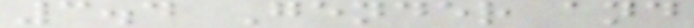3.4 Gender and
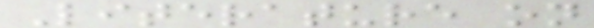Literature on
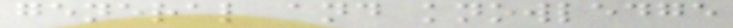general and knowledge
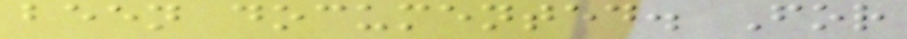been documented. For
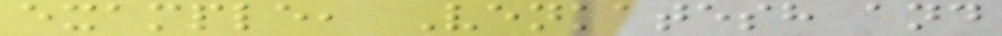example, Venkatesh and
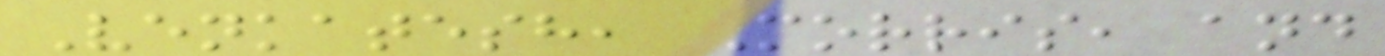Venkatesh, Morris, and
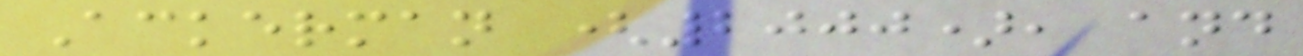Ackerman (2000), and
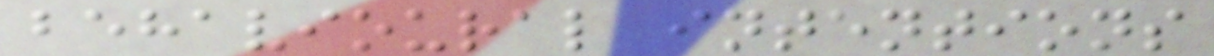behavioural intentions
